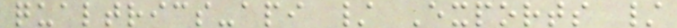qualtrics-api / Exports /
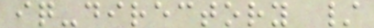iq-directory /
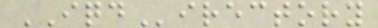IQDirectory
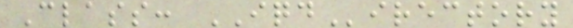Class: IQDirectory
